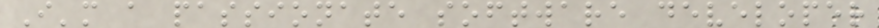I'm a passionate software developer
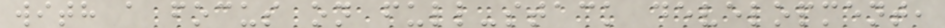with a focus on full-stack development,
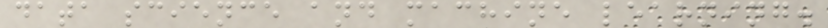data science and machine learning.
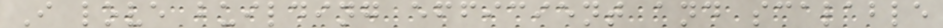I love building efficient and scalable
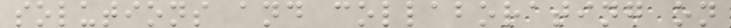solutions and collaborating on
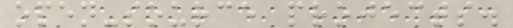open-source projects.
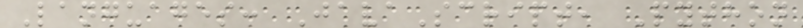Languages: JavaScript, Python
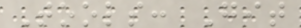Tools: Git
